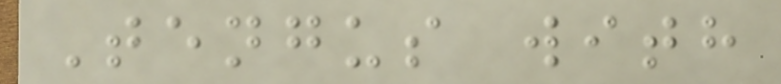Tengus with
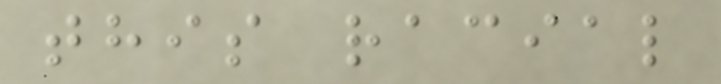this racial
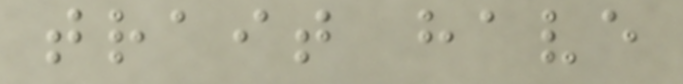trait have
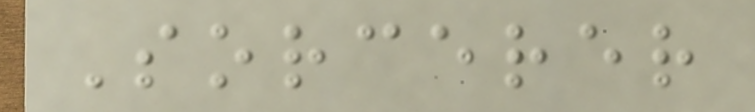Sorcerer
